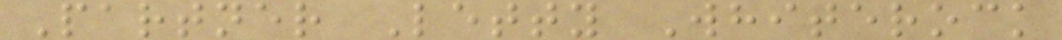Partner Letty Whiterock
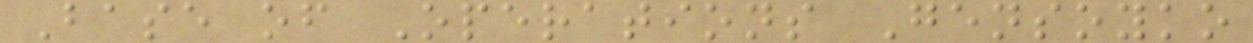Base of Operations Gensoyko
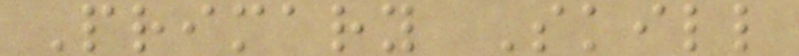Primary Skill
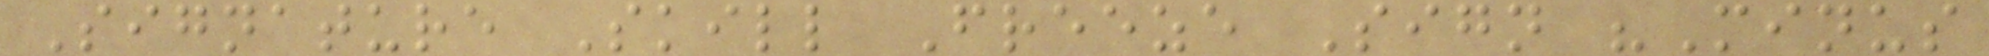Signature Skill Freeze Sign "Minus
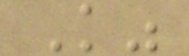K"
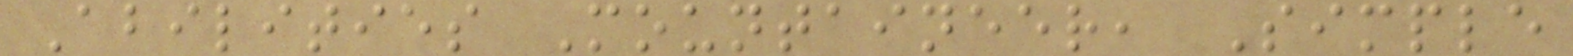Abilities Mountaineer, Simple
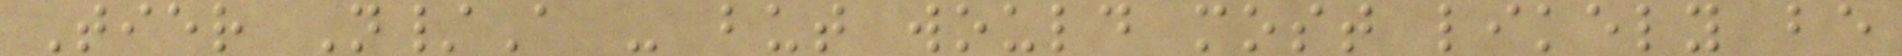Tier N/A - but would most likely be
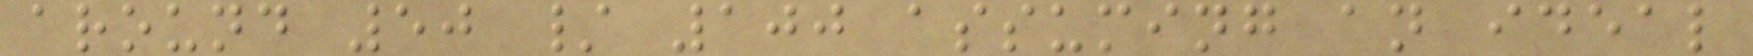around 50 / 100 assuming an ideal
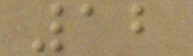12
